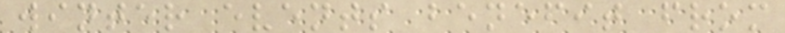winter events benefit from
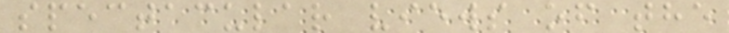spectacular views of the
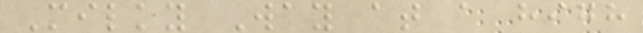Milky Way at a high
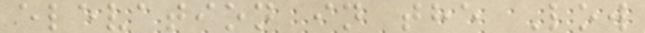elevation in the Low
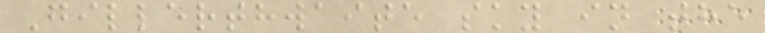Gillerthwaite sky in the
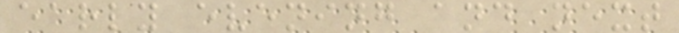early evening and next
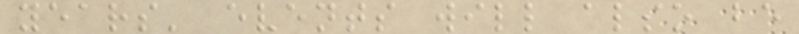years' events will also be
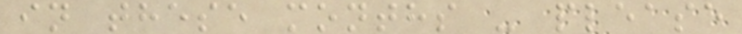in these months - please
